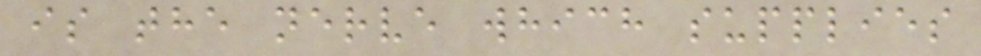is the nerve which supplies
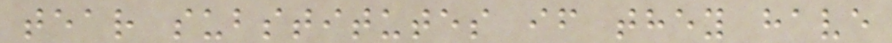tear substitutes if they have
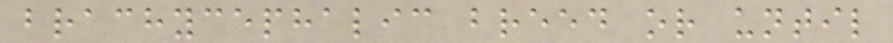brachycephalic breed or until
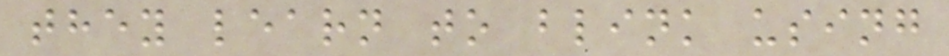they learn to blink using
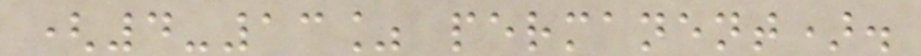(4-13% permanent).
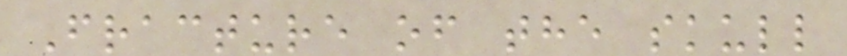Fracture of the skull
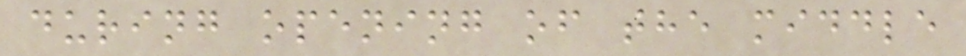during opening of the middle
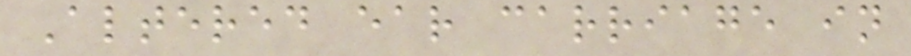Altered ear carriage in
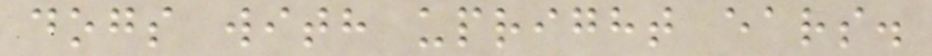dogs with upright ears.
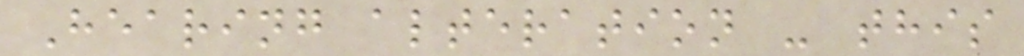Hearing alteration - this
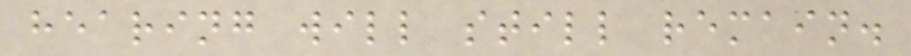hearing will still remain.
